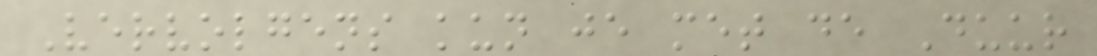Vervolgens kun je met de Duur
